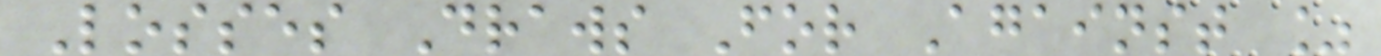Losses Draws For Against %
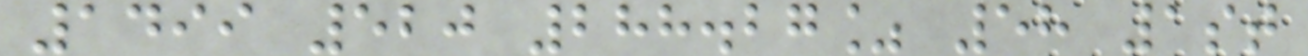1499 520 288.27% 58 1st
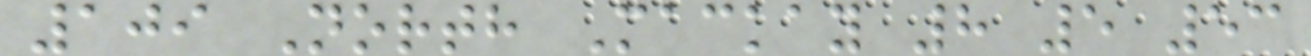109 North Mackay 8 5 53
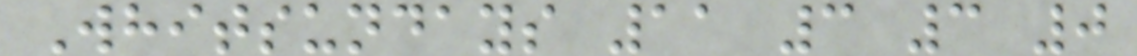Whitsundays 11 3 3 0
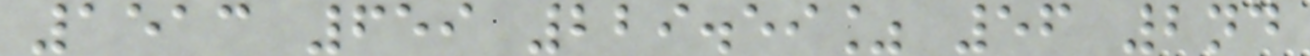1513 659 229.59% 56 2nd
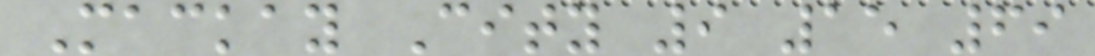Mackay City 9 15 69
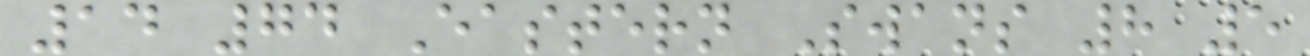14 74 Eastern Swans 8 5
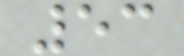53
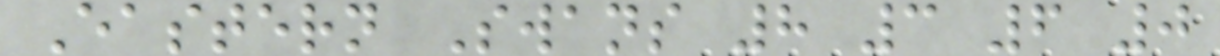Eastern Swans 8 3 6 0
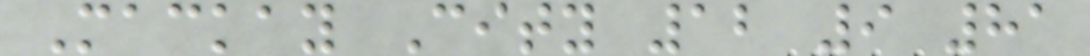Mackay City 12 9 81
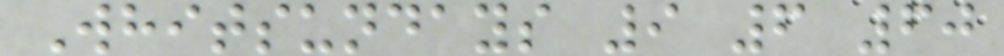Whitsundays 9 6 60
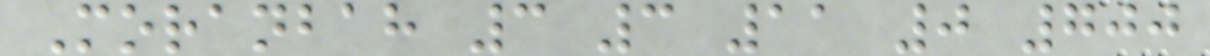Moranbah 3 3 11 0 700
